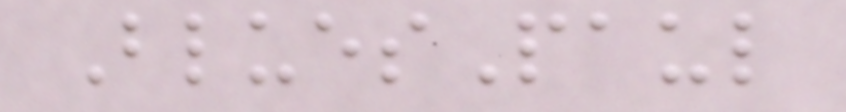BluesPaul
